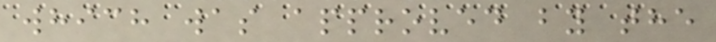which was approved by the
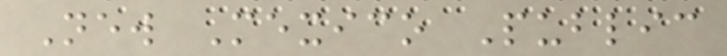New Mexico Public
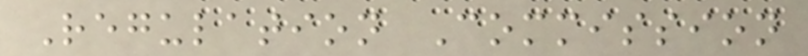Regulation Commission
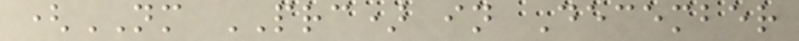(NM PRC) in December
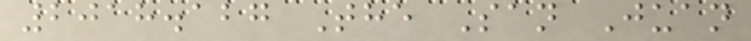2018.127 The San Juan
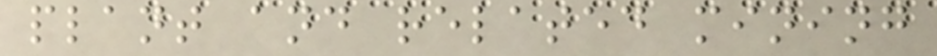plant and related mining
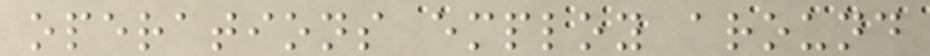operations employ around
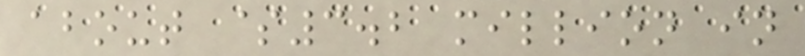about $3.2 million in
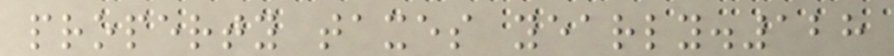property taxes yearly.128
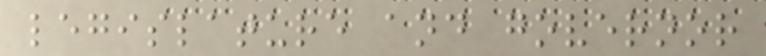legislature and governor
